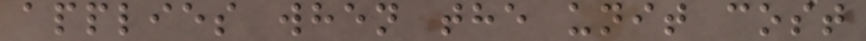applies when the unit cost
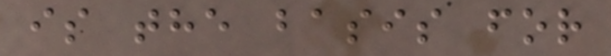is the basis for
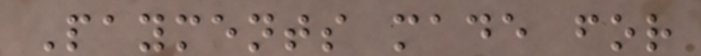Payments made for
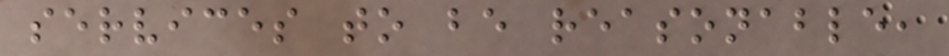services to be reasonable,
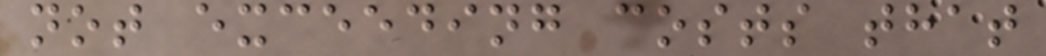not exceeding costs that
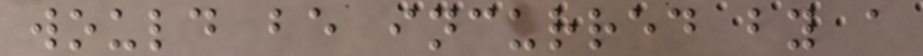would be incurred by a
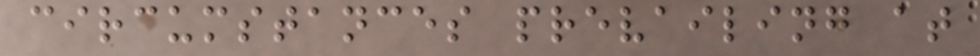circumstances prevailing at
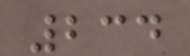234
